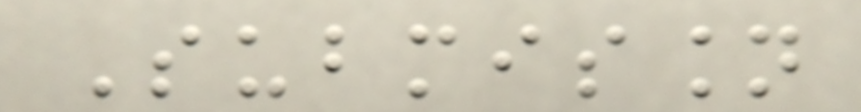Submission
